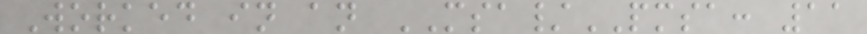Worked in an MSA/PMSA: 11
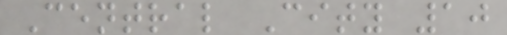Central City 10
